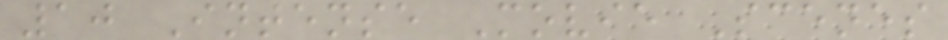10 Intense Movie Scenes
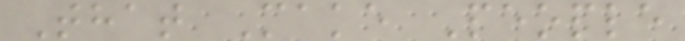That Make People
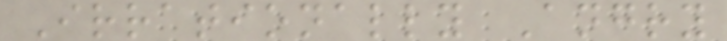Irrationally Angry
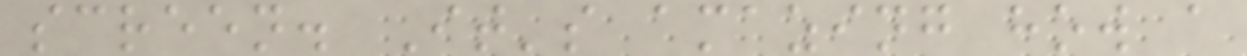screen. It's amazing how a
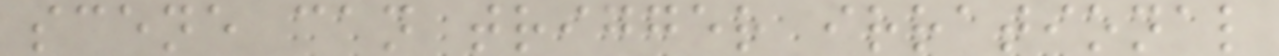scene can trigger irrational
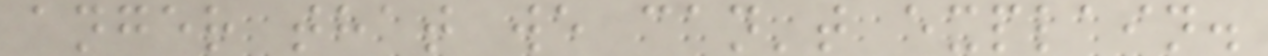anger that we can't explain.
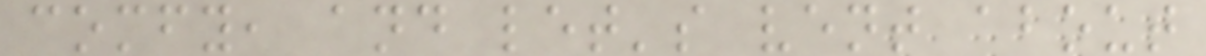comfy, and let's vent about
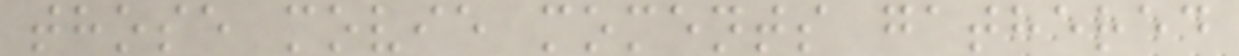those movie moments gathered
